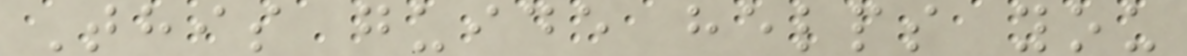This guide helps you
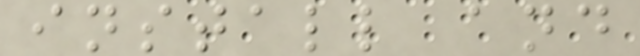install and
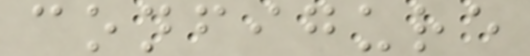configure
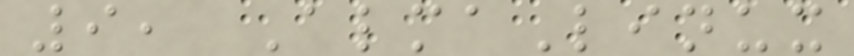9, AlmaLinux
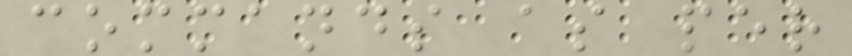commands as per
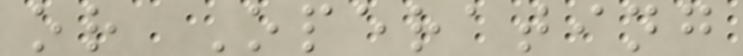or Operating
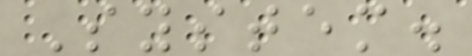System.
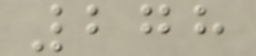278
